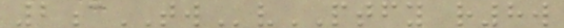2cTWvPTFY r8w
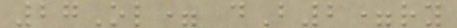27Ol= dB2=ry
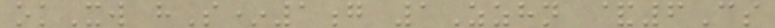okXw hS*1g 1Zzhn &6Cs
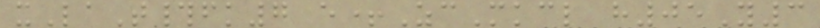xLaT#fk7 e+ZcMkcl h05Y3
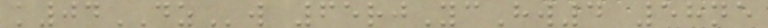k04DZw 65rjYcHw4 58ne
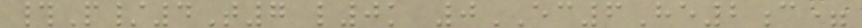#P/4T7 l0k 0EC6He2c=
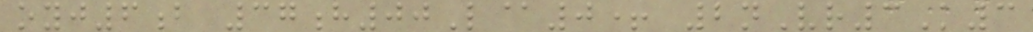oyj6b 37h00L@0+ 2nVr3K3
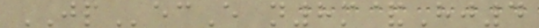JPecE n8m&Hj4
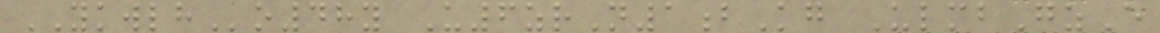YKWLHo48y U6zrN1bKg UlmbGzE
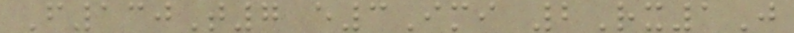F130T7 e3Imi 2Rx1J
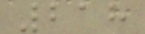218
